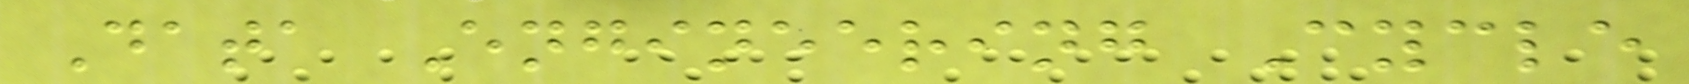Data Engineering Cycle
